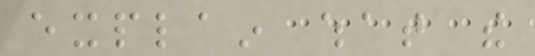explain what the
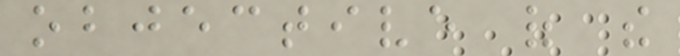objective of the
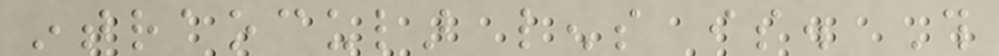intraocular lens is. This
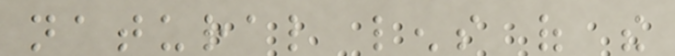natural lens of the
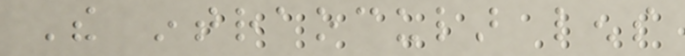The intraocular lens
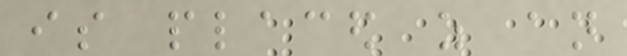is placed as an
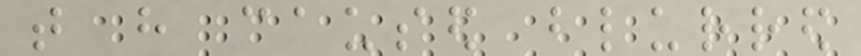that have caused blurred
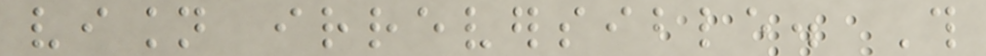vision irreversible. This
